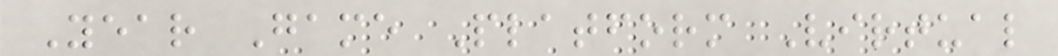Year Game Platform Virtual
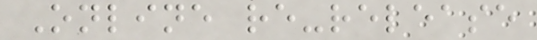Online re-release
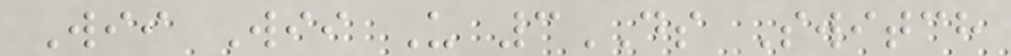Wii Wii U 3DS Switch
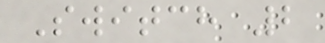Switch 2
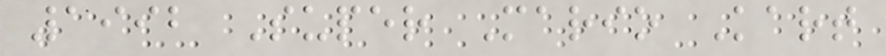1992 Super Mario Kart
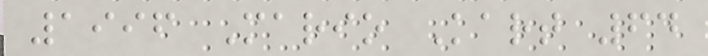1996 Mario Kart 64
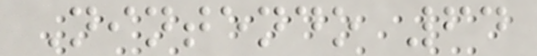Nintendo 64
